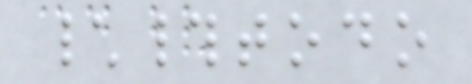\#todo
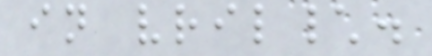in vril\.
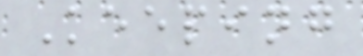Keeping
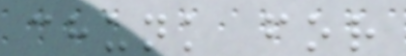chunk for
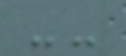--
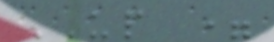UP =
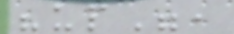"up",
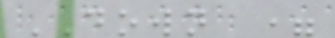DOWN =
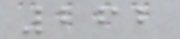262
